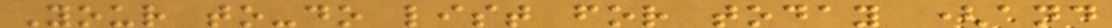Your to-do list for today (and
